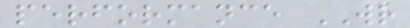performance WR
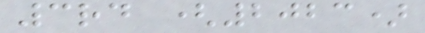3rd (2023)
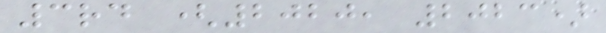3rd (2020, 2023)
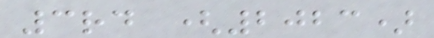3rd (2023)
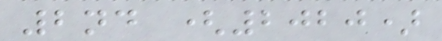2nd (2020)
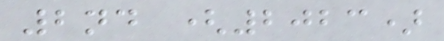2nd (2023)
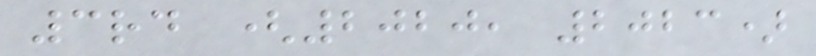3rd (2020, 2023)
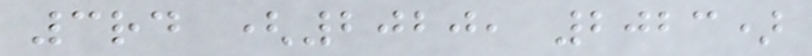3rd (2020, 2023)
